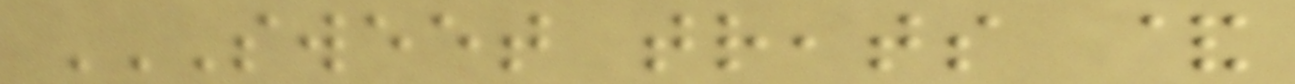SWEET TREATS &
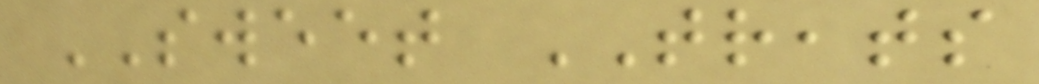SWEET TREATS
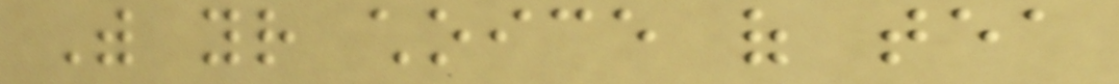With your choice of tea
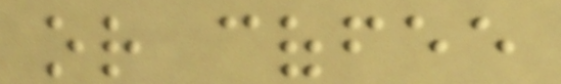or coffee
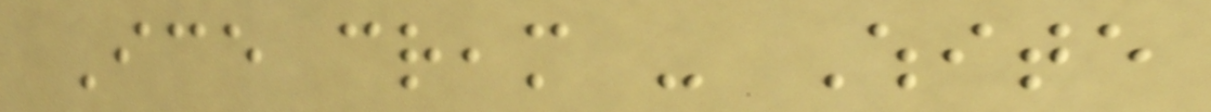Ice cream - White
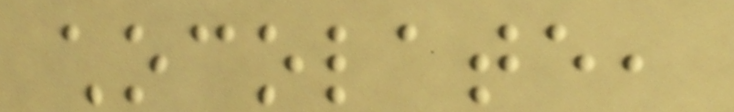chocolate,
